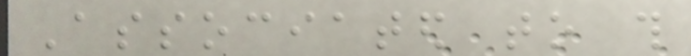Associated to this
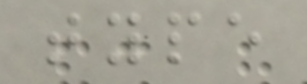type
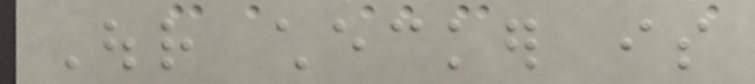Our checker is
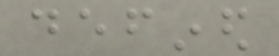defined
